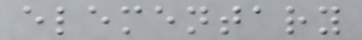elementary
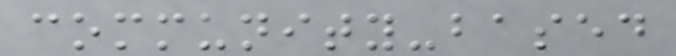community-based
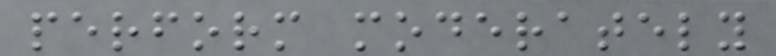perform moderately
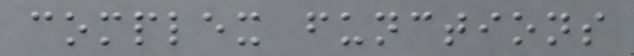complex functions
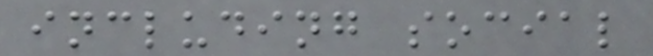including social
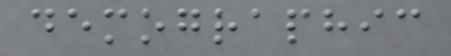demographic
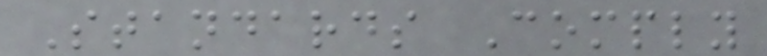Standards Comply
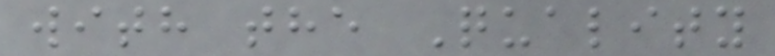with the Quality
